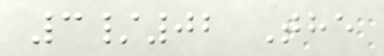3/02 The
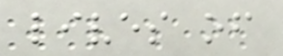lives of
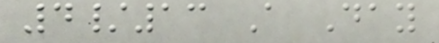4/13 A Day
